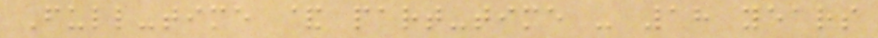Full-time & part-time - 18 years
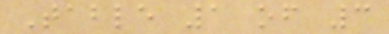Table 1 of 3
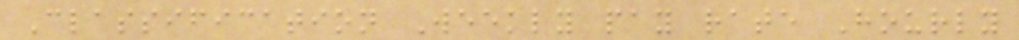Classification Weekly pay rate Hourly
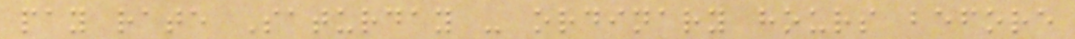pay rate Saturday - ordinary hours before
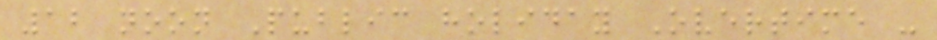12 noon Public holiday Overtime -
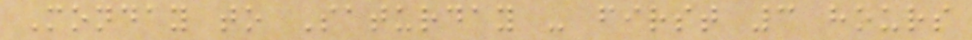Monday to Saturday - first 3 hours
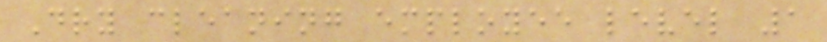Dry cleaning employee level 1
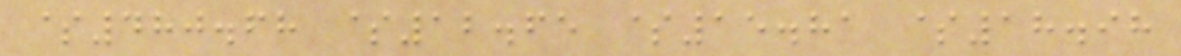$480.68 $12.65 $15.81 $18.98
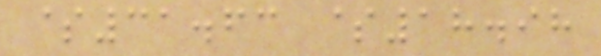$31.63 $18.98
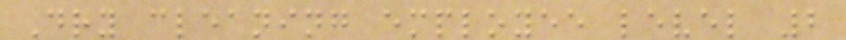Dry cleaning employee level 2
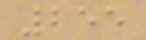255
